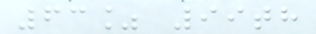63% 99th
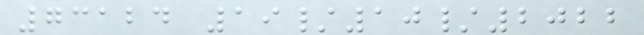73124 19/10/2022
